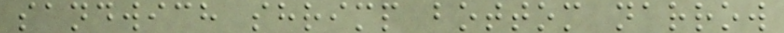sandwich shrimp bottom narrow
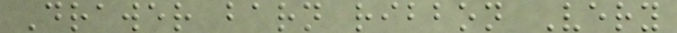Drawer barn ribbon Very
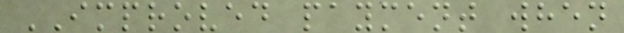IMPROVED payment when
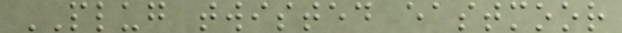PLUG twisted eastmoor
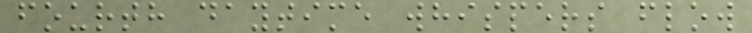fourth daytime whispers flow
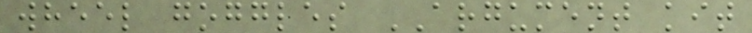wheel goggles ARGUMENT kit
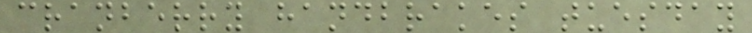cranberry handbrakes tuesday
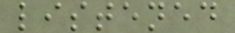listened
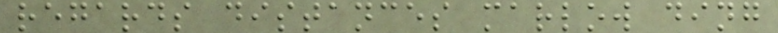regards distances marlow ding
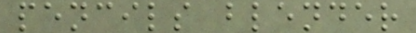pencils blender
